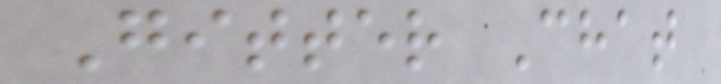Gitter Chat
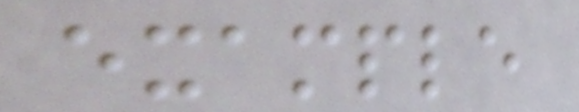example
